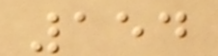154
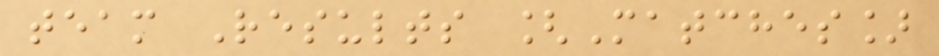team Results [Matches]
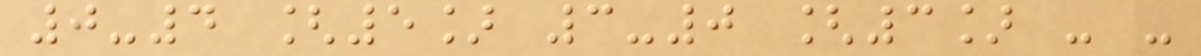0-4 [5] 3-0 [3] - -
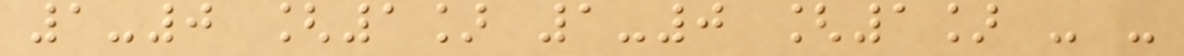1-0 [1] 1-0 [1] - -
